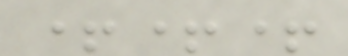+++
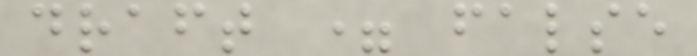draft = false
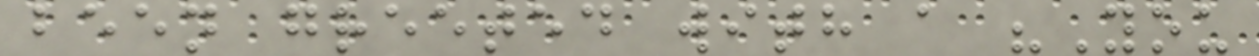been greeted with a "You
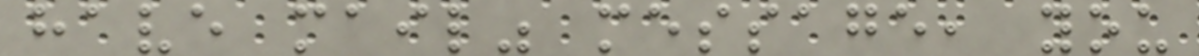have mail" message, you
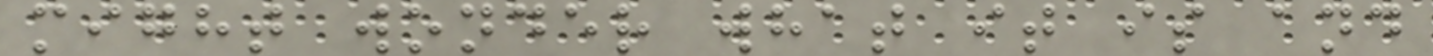might wonder what it is and
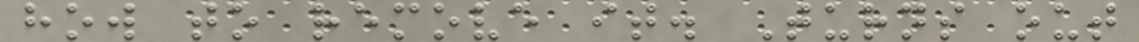how to remove it. Turns out
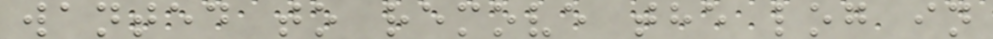wanted to remove the log in
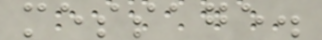message.
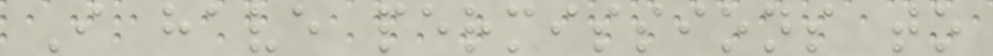I have permissions to
